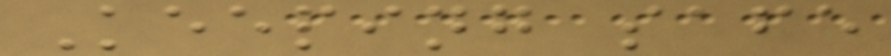Keeping safe
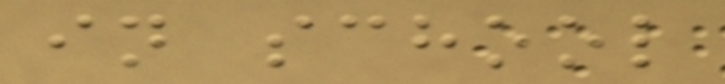in school
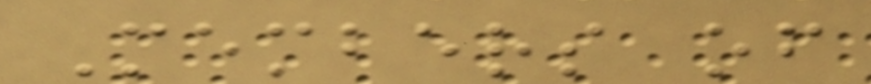Members of
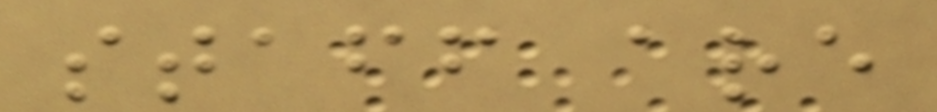staff are
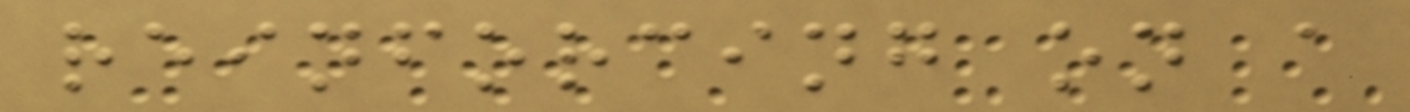reinforcing on a
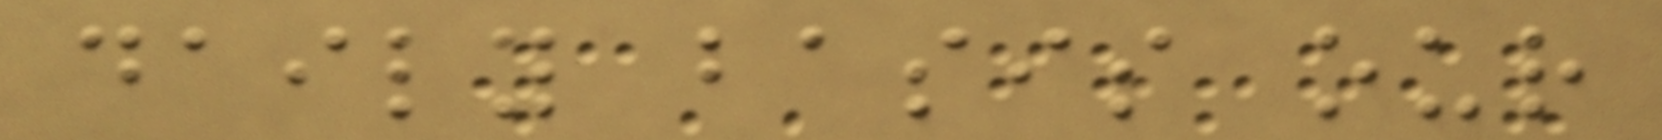daily basis our
